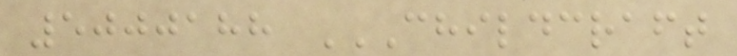5000188 CHILDCRAFT
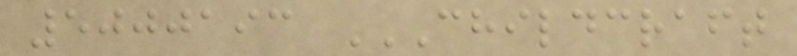5000193 CHILDCRAFT
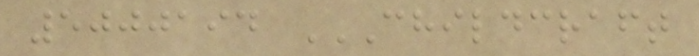5000194 CHILDCRAFT
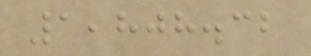1,808.32
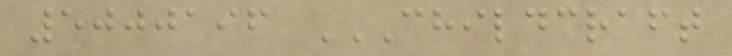5000196 CHILDCRAFT
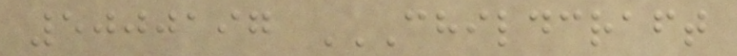5000197 CHILDCRAFT
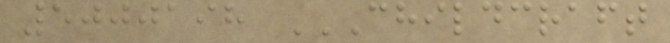5000198 CHILDCRAFT
